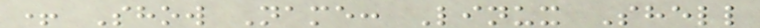+ Show Name: Linux Shell
